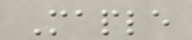Maple
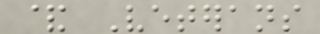& Veterans
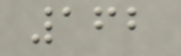162
